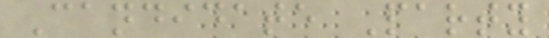Candidate Party
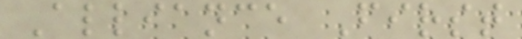Alliance First
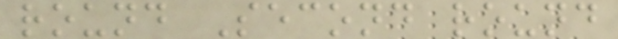round Second round
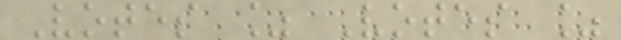Votes % Votes %
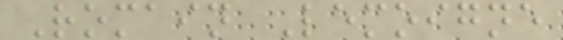Romain Lemoigne
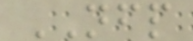NFP
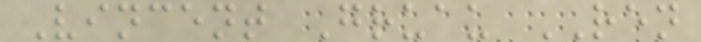Vincent Gruau REN
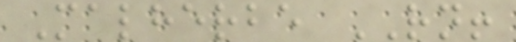Malherbe RN!
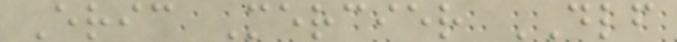Eric Mercier DLF
